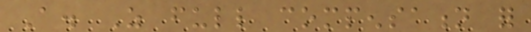A. As full compensation for
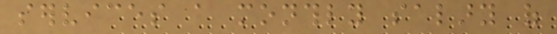services a monthly salary of
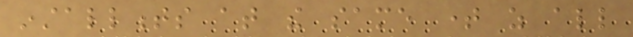installments at the same time as all
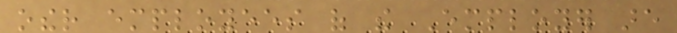other employees of the Employer are
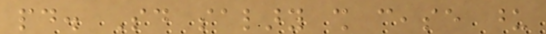paid. Said salary shall cease upon
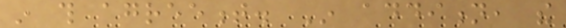in this agreement. In addition, the
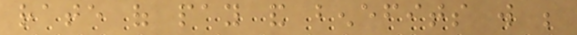rate of pay and benefits will be
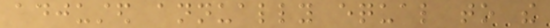adjusted annually equal to the
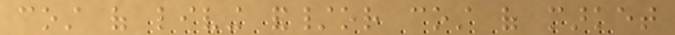cost of living and/or cost of market
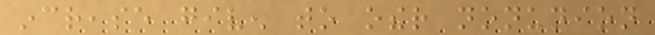increase given to other nonunion
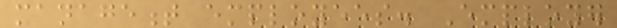management employees. Employer
